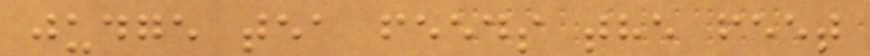judge tea feeds the feet
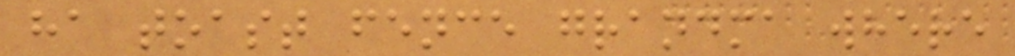ha toast fence grandma where
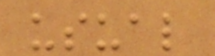usual
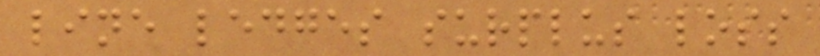line ledges surplus loss
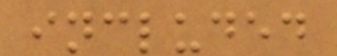included
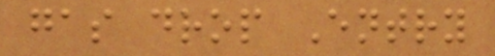gas drop Entry
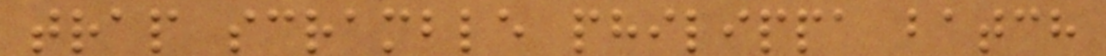trap scramble philippa batch
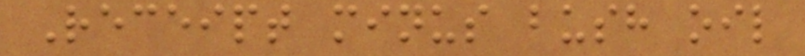Receipt minus bush oil
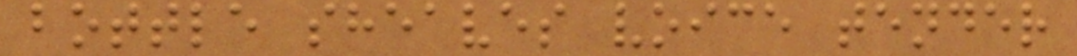bottle sheaves voice tender
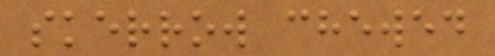skerrow chewed
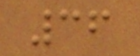36
